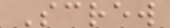Screw
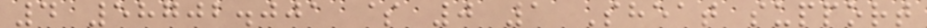4 58702.001 $ 0 1 Sheat support
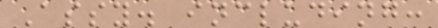Assy. including:
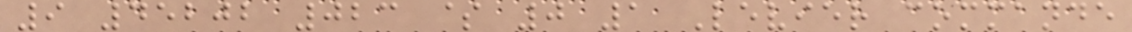9 45202 023 $ 0 1 Levier commande
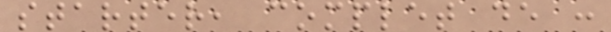starter, complet de :
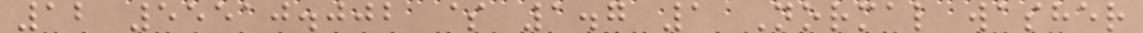12 55510.002 $ 1.7 1 Normal washer
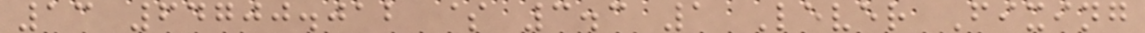13 64700.012 $ 3.3 1 Lever Fixing
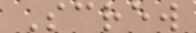Screw
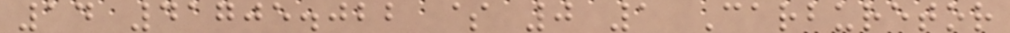14 41705.022 $ 0 1 Carburetor
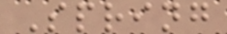Spring
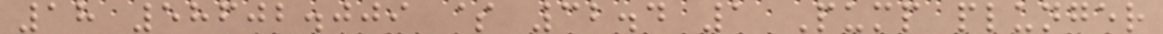18 58602.009 $ 32.4 1 Pump plunger
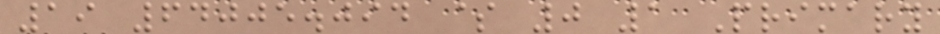19 64005.094 $ 0 1 Primary
